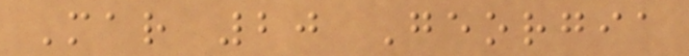Mar 20 Georgia
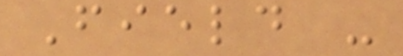Field -
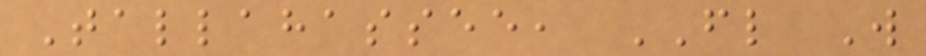Tallahassee, FL W
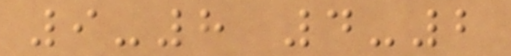9-8 4-2
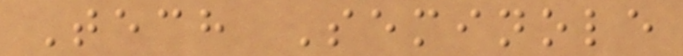Tech Seminole
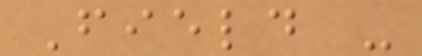Field -
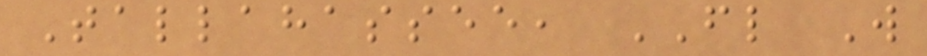Tallahassee, FL W
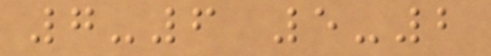7-6 5-2
